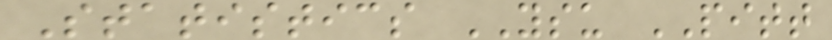Statistics YSU PITT
